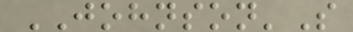JOHNSON'S
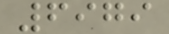6979
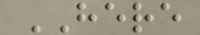HERE
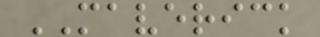MAVERICK
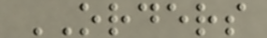ORDERS
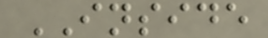INSIDE
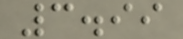3.99
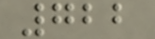722
